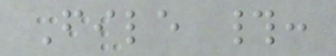File #:
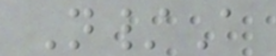N/A
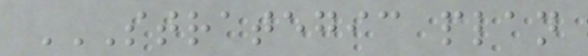STRATEGIC PLAN
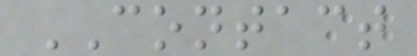CONTACT
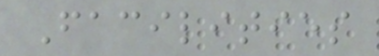Facilities
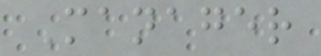Manager
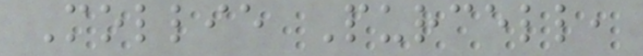Mollie Purcell,
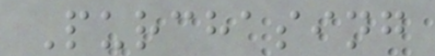Purchasing
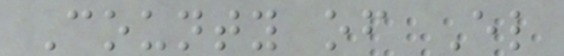County of El
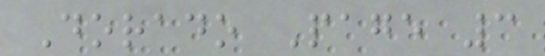Dorado Page 3
